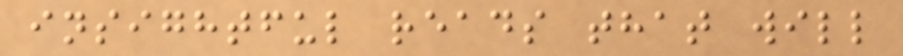insightful reads that will
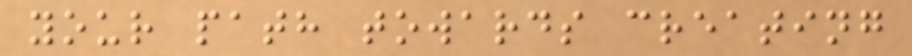your path towards creating
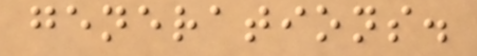generations.
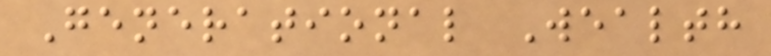Generational Wealth
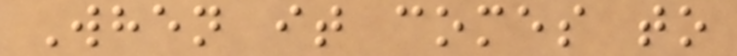When it comes to
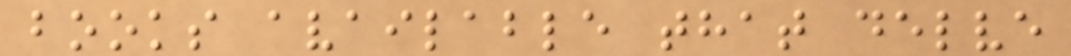books available that delve
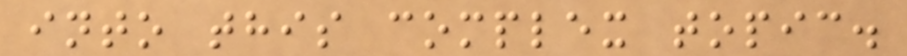into this complex topic.
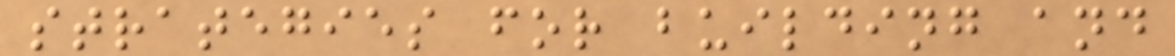strategies for building and
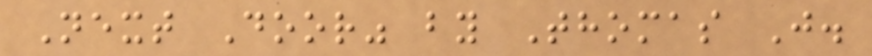Next Door" by Thomas J.
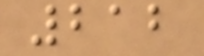212
